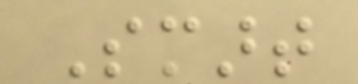Smart
